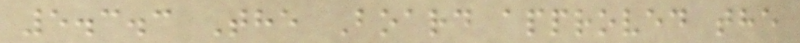5.3.3 The Board approved the
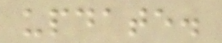update.
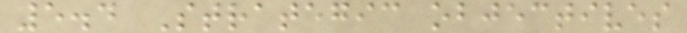5.4 Strategic objectives
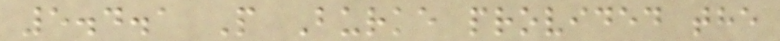5.4.1 P Burke provided the
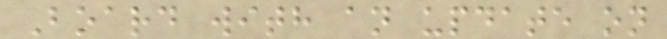Board with an update on
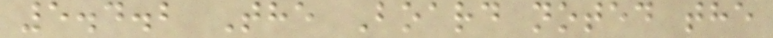5.4.2 The Board noted the
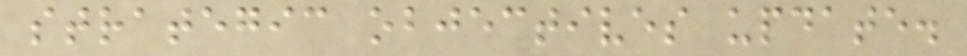strategic objectives update.
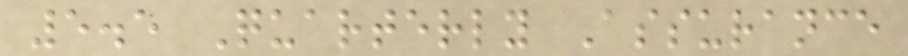5.5 Quarterly Assurance
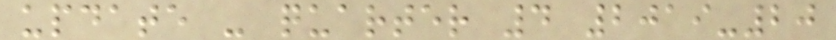update - quarter 4 2019-20
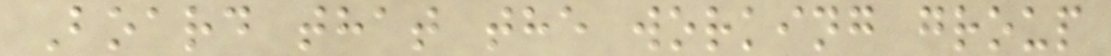Board that the working group
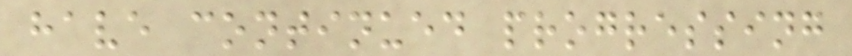have continued progressing
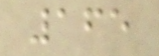165
